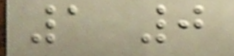1 0
